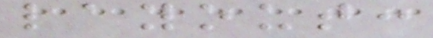layout:
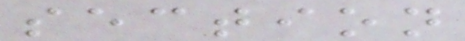section
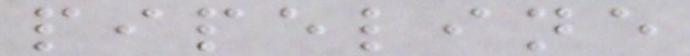pipeline
